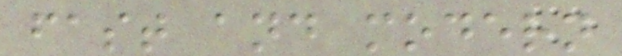fast and modern
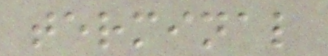terminal
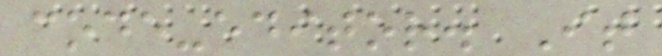code-editor. It
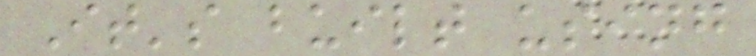It's built using
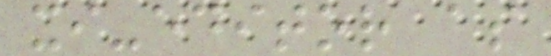xi-editor as
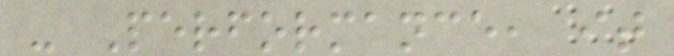- Performance, it
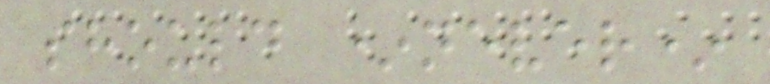should *never*
